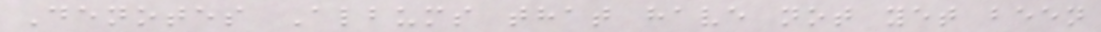Denotes Albums that have not yet been
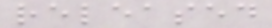released
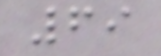69
